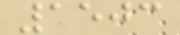1503
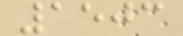1503
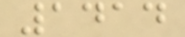1414
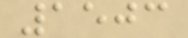1503
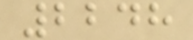2248
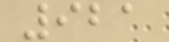921
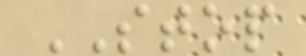STOP
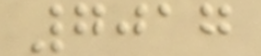7017
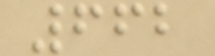662
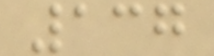137
